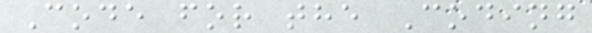Code for the Coding
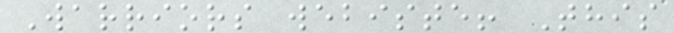Warriors webiste! This
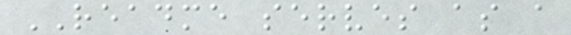README serves as a
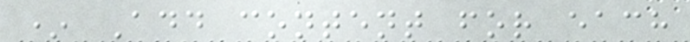* Add content for each
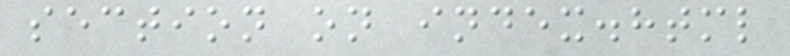section on index.html
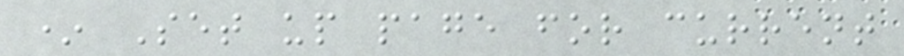* Set up page for current
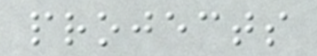projects
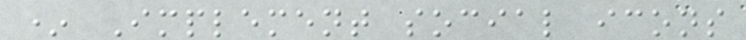* Implement social icons
